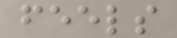feels
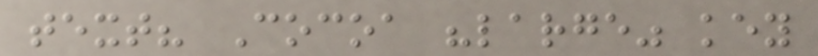text? Cocoa "large" key
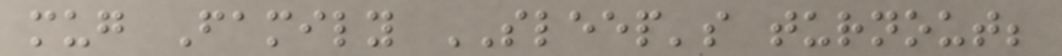mug Family SLEEP's turnout;
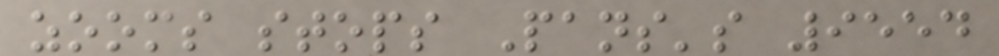zooms stops Pans's 9554
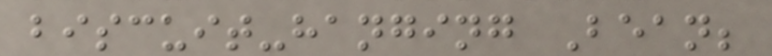biscuit-hanging Bean;
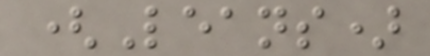(Leans)
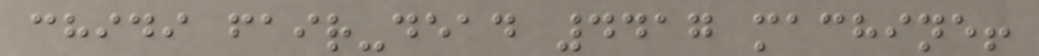chidi fair-dead 4417 machine!
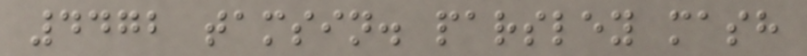4472 tamsin. parsley mash
